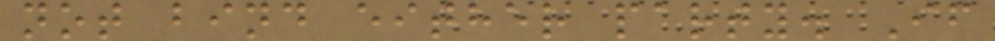not bind either party. If
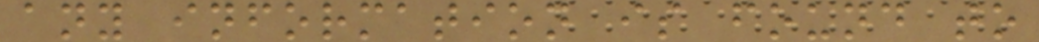any information is found to
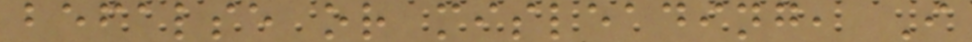befalse or misleading, I
